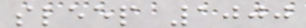sleep 1000
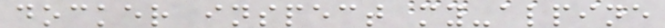docker inspect my-alpine
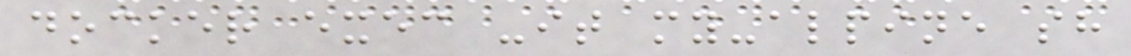docker exec -it my-alpine sh
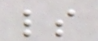ls
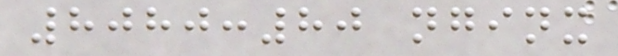8080:80 nginx
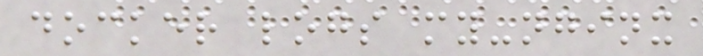docker logs my-nginx
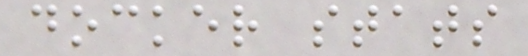docker stats
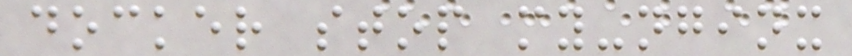docker stop my-nginx
